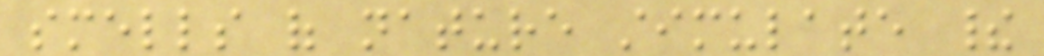smells of nature stimulate their
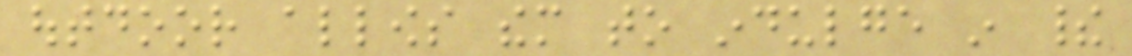outdoor allows them to indulge in their
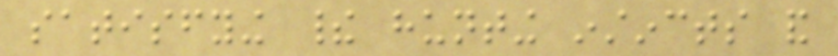satisfying their hunting instincts and
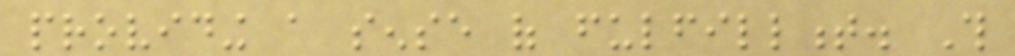providing a sense of fulfillment. This
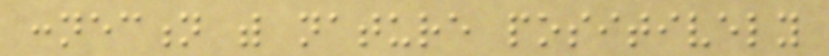connection with nature positively
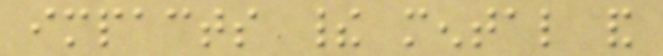impacts their mental and
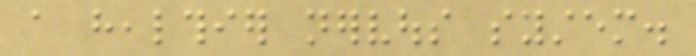a healthier nervous system.
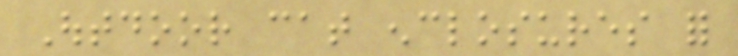Outdoor cat enclosures for
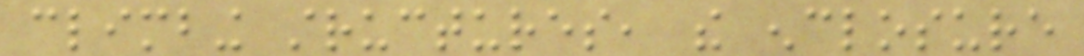climbing structures, the enclosure
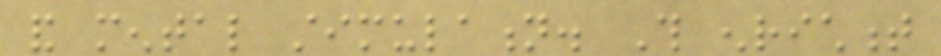and mental stimulation. This enrichment
